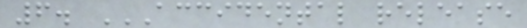6. ACCIDENTAL RELEASE
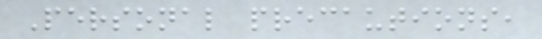Personal precautions,
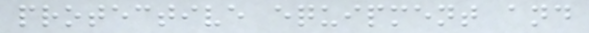protective equipment and
